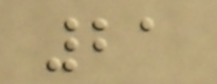21
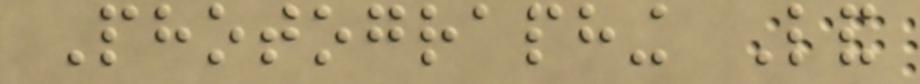Photographing Land
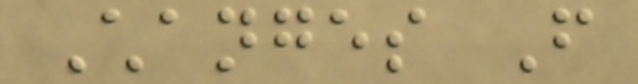Changes From
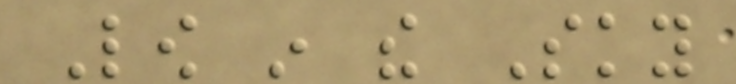Low in the Sky
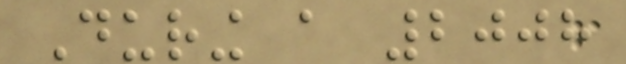During a 2008
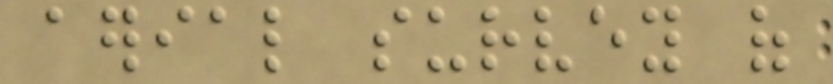aerial survey of
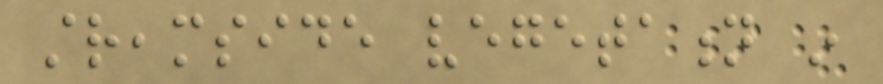streamside vegetation in
